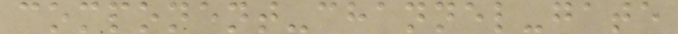component-channel-gate
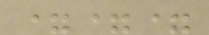===
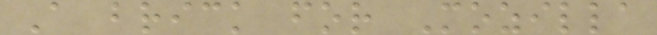A brick for Mozilla
